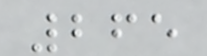265
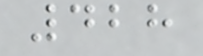428
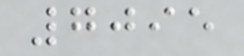7095
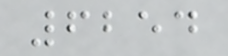6254
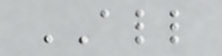ALL
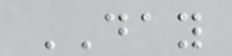DAY
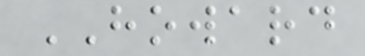HOWARD
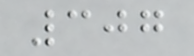307
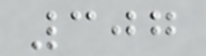307
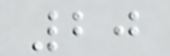20
